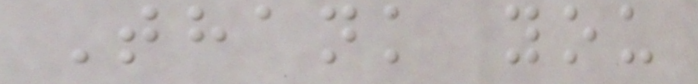Thank you
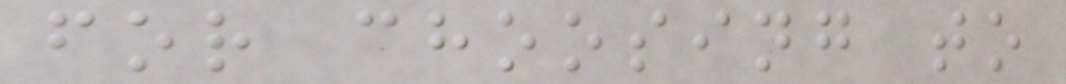for choosing to
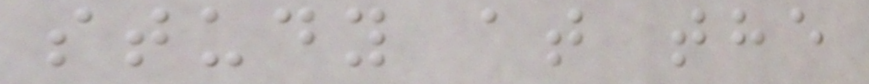study at the
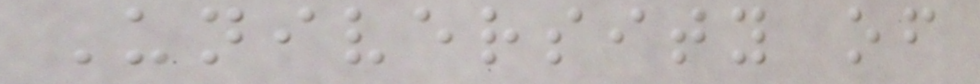University of
